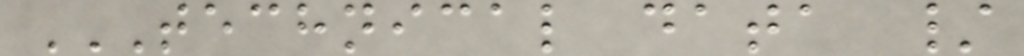TECHNICAL DATA /
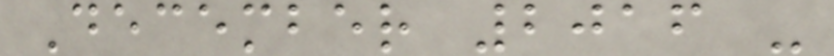December 2016 -
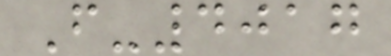F-4017
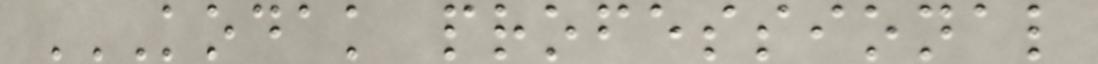KODAK PROFESSIONAL
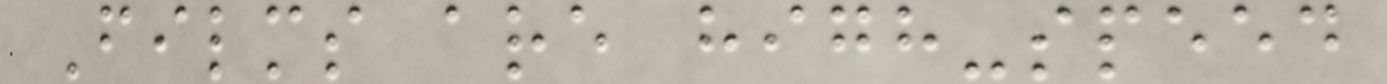Films are high-speed
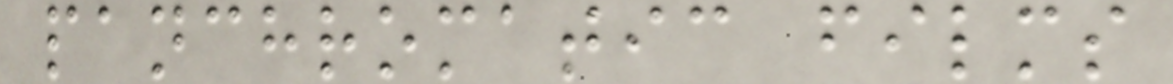panchromatic films
